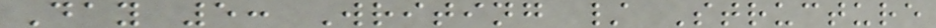Day 5: Writing / Structure
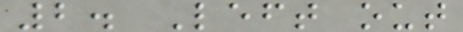2. Left out
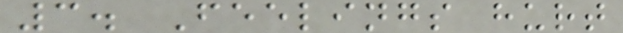3. Feelings hurt
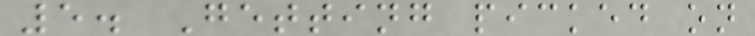5. Getting picked on
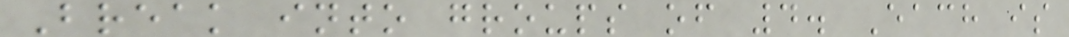Break into groups of 4. Each is
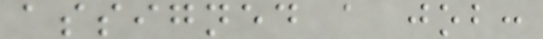assigned a job:
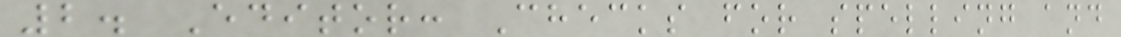2. Editor: Checks for spelling and
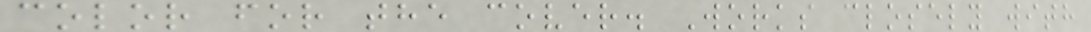color for the cover. Works closely with
